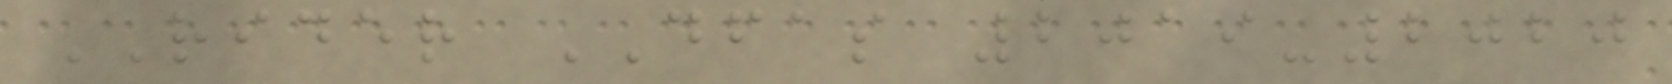RIDER DFAS 2019-2020
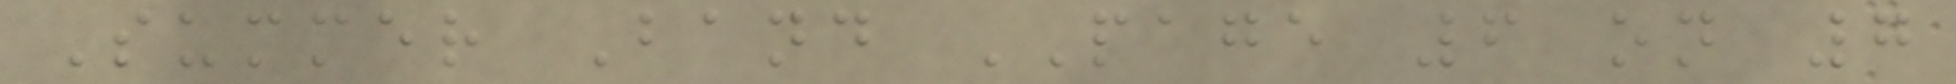Summer Band PAGE 6 on 7
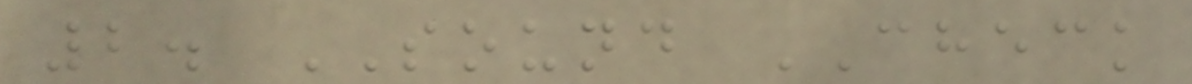2. SOUND CHECK
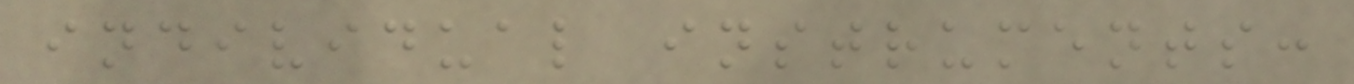individual instruments:
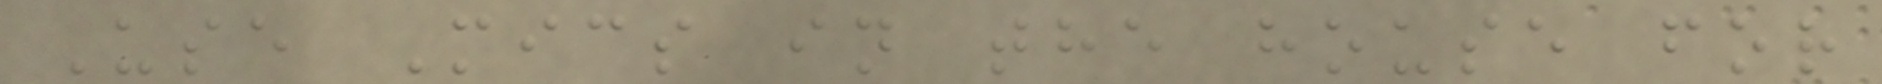Use Mics in the house for
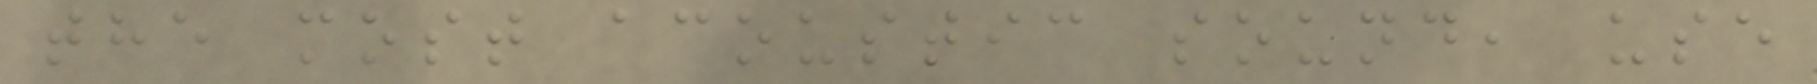the most acoustic sound, use
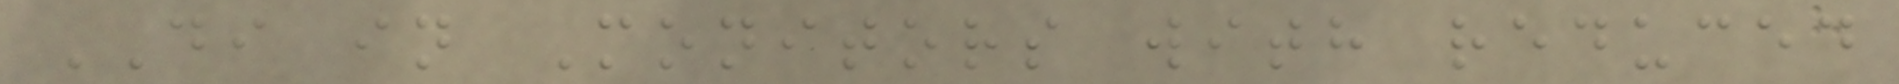DI in Monitors with reduced
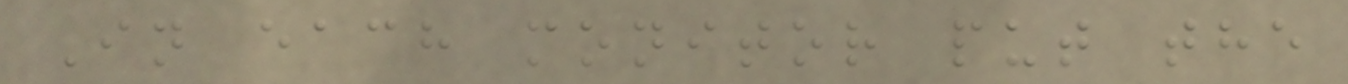In each monitor put the
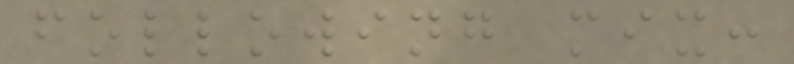following mix:
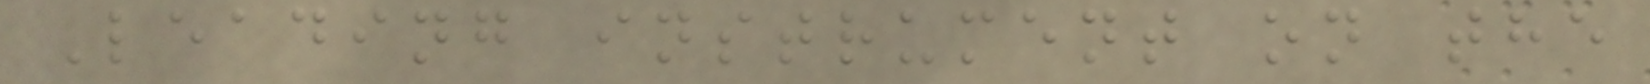Leading instrument on the
